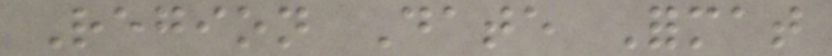Region Date Format
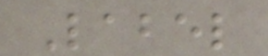Label
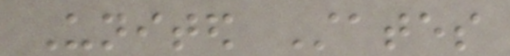United States
